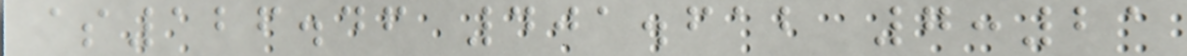$126.46 401.612 7:21
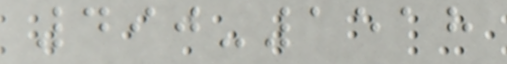490-1518
